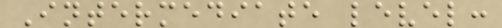Intermediate level:
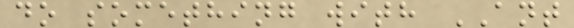do something with ANT
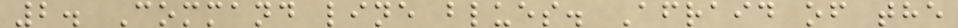2. Command line blues. Afraid of the
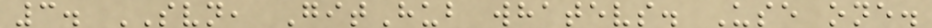3. SVN, GitHub whatevs. Use one.
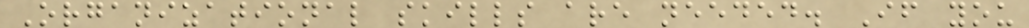Organizational skills are needed. If you
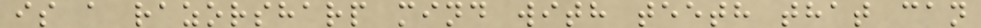is a razorsharp mind with teeth that can
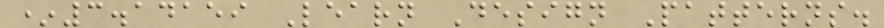*3.14159 Learn Design Patterns.
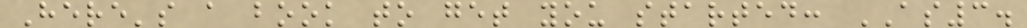Here's a book to get you started: AS3.
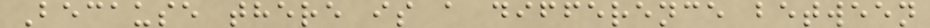Because there is a difference between
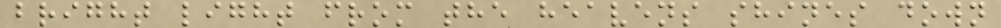bright light from the heavens shines down
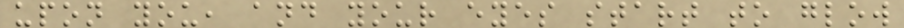upon you, and your eyes start to glow
